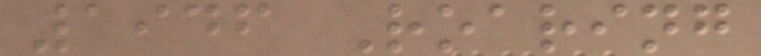1946 Roaring
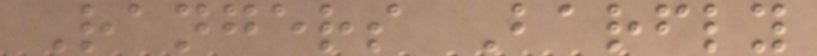Rangers Barfly
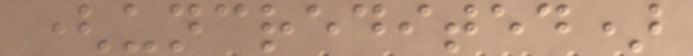(uncredited)
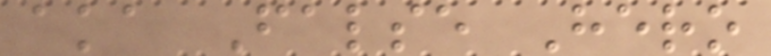aka False Hero
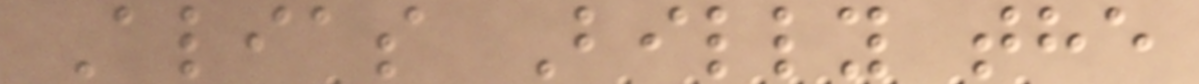Alias Billy the
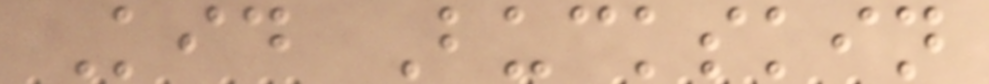Kid Buckskin
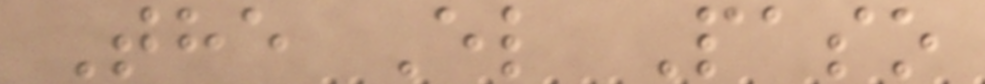The El Paso
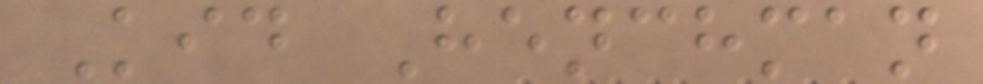Kid Henchman
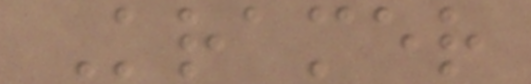Kramer
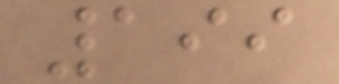199
